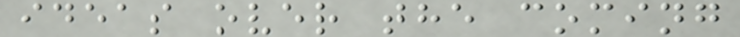ideas over the coming
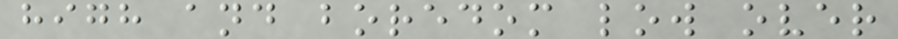high and boredom low over
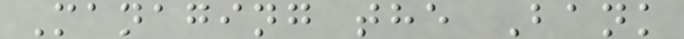Managing the Bank
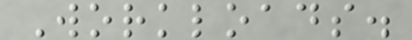Workloads.
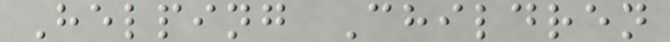Helping Children
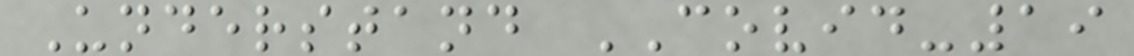Understand COVID-19
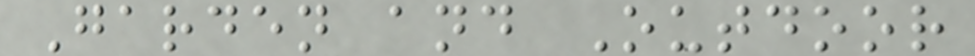Garden and Outdoor
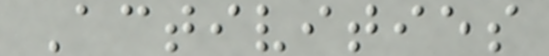Activities
